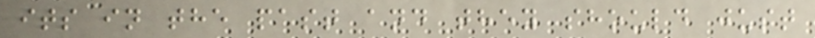its in the past and they should just
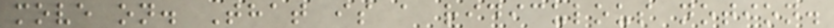move on. That is a ridiculous notion.
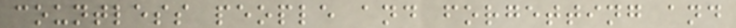countless people and forgetting and
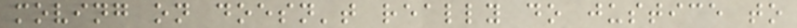moving on doesn't really do justice to
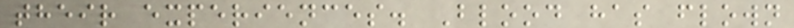their experiences. Blood has flown
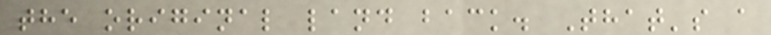the original land back. That's a
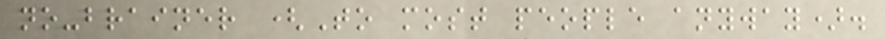no-brainer (To most people anyway).
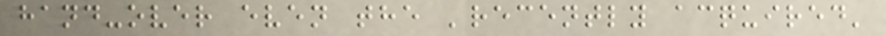hand-over even the 'recently acquired'
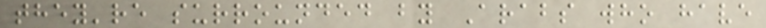they're surrounded by Arabs who have
